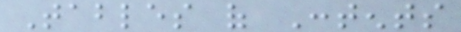Tables of Contents
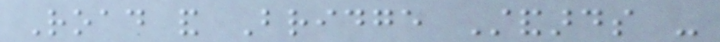Road and Bridge Standards -
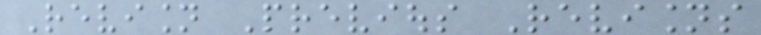Revision Previous Revisions
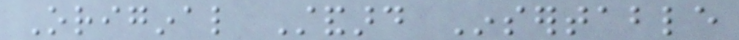Original Standard Insertable
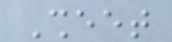Sheet
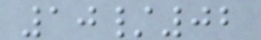10/02
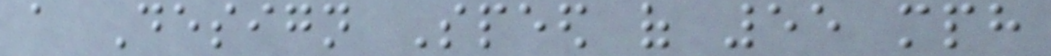a Design Speed of 55 mph
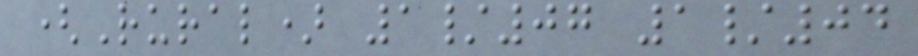(Rural) 1/07 1/04
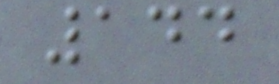144
